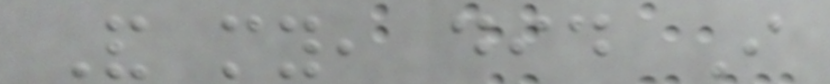And my, did I
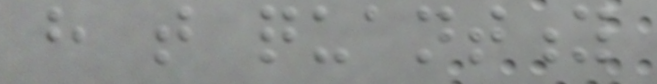have that quantity
